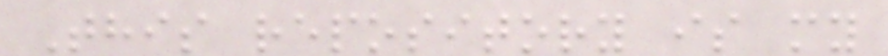This repository is my
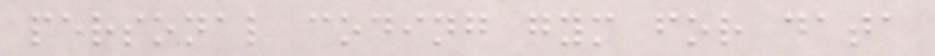personal coding gym for data
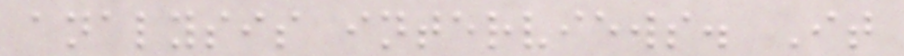analysis interviews. It
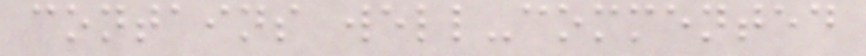contains well-commented
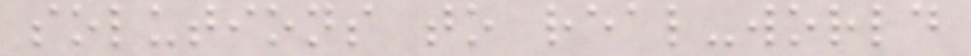solutions to real-world
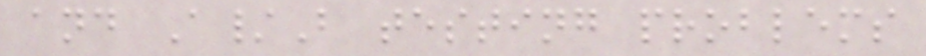and A/B testing problems
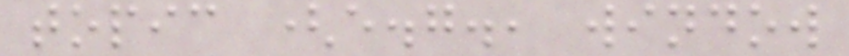topic (e.g., window
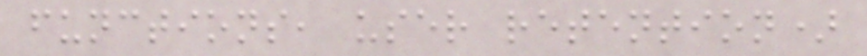functions, user retention)
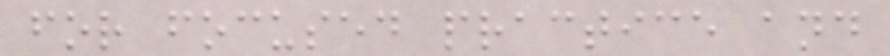for focused practice and
